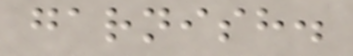garnish.
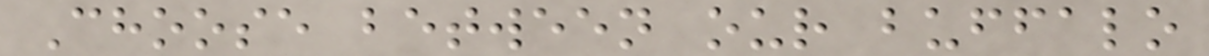Choose between our buffalo
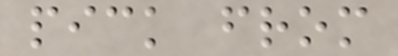pick from
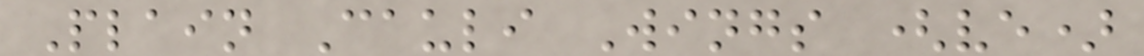Plain Cauli Wings (ve)
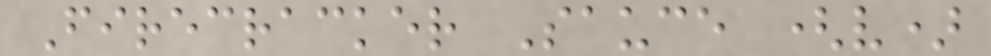Firecracker Sauce (v)
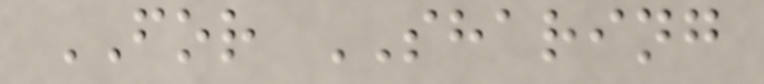FOR SHARING
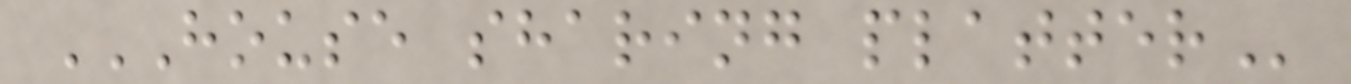HOUSE SHARING PLATTER
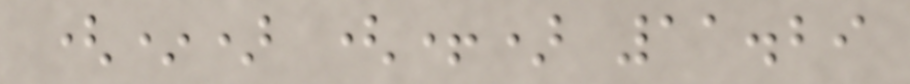(*) (+) 11.29
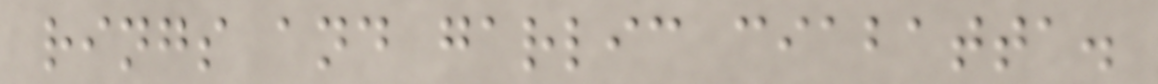rings and garlic ciabatta.
